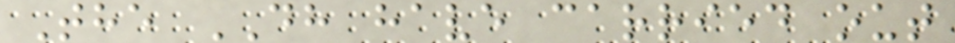The DH have carried out
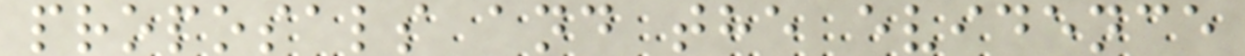proposals and the evidence
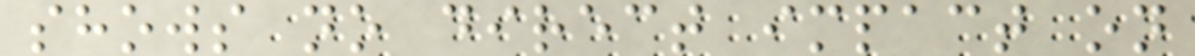shows no direct impact on
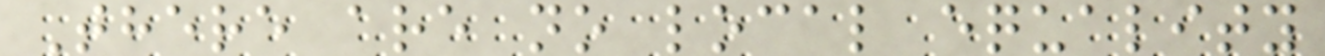There are no local equality
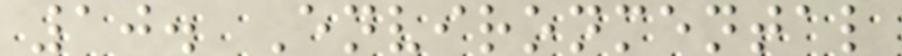10. Environmental
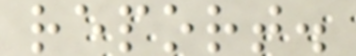report.
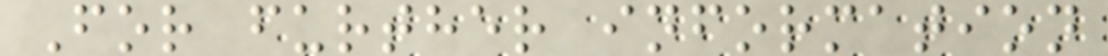For further information
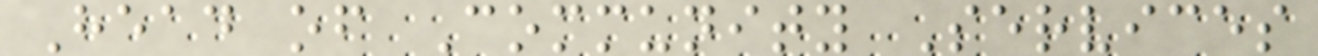Head of Community Services
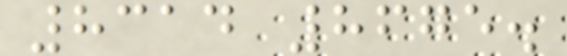8314 8675.
